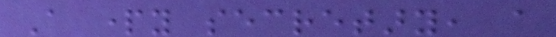A party secretary, a
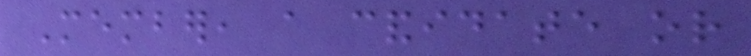Member, a candidate or
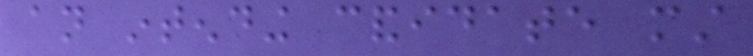an intending candidate must
